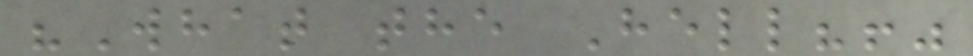"What the Hell?!"
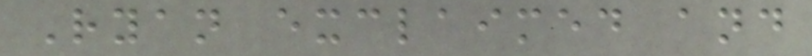Ryan exclaimed and
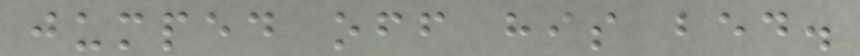jumped off his bed.
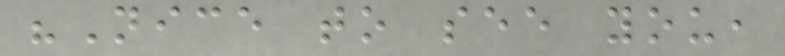"Nice to see you,
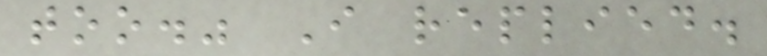too." I replied.
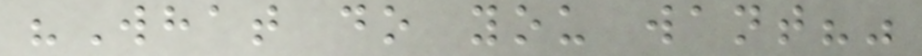"What do you want?"
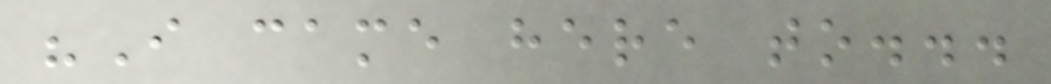"I came here to...
